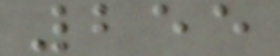255
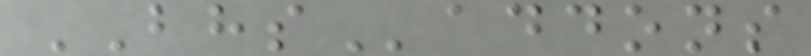BHSaddons
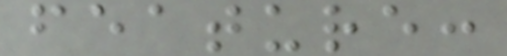feature:
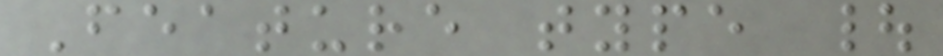Feature type |
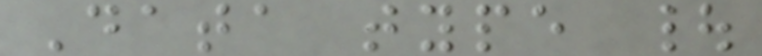Data type |
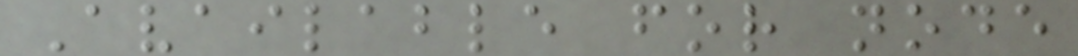Available for node
